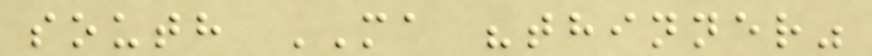south MA "thinner"
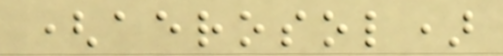(aerosol)
